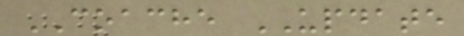COACHE UPDATE
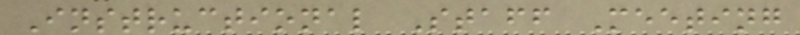Instructional Staff Meeting
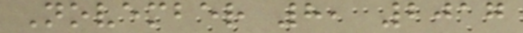November 8, 2017
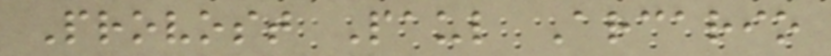Provost Paul Arcario
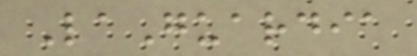LaGuardia
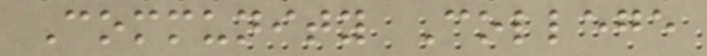Community College
